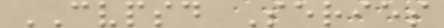CVPSD Series
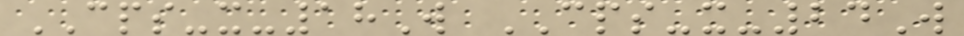CPS-x-18W CPS-x-24W
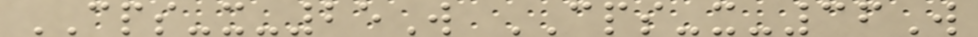CPS-x-25W CPS-x-36W
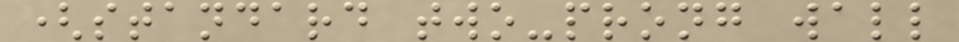(standard two-prong wall
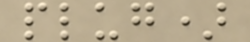plug)
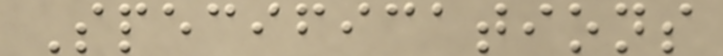Specifications
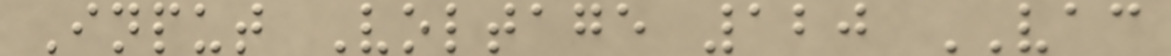Input Voltage 120 VAC
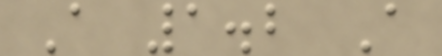A 1.2 A
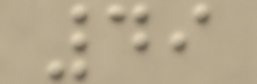49
